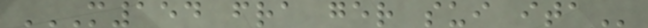M154 FRA GER SUI ITA
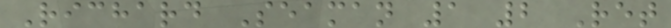Richard Seaman 1 2 Ret
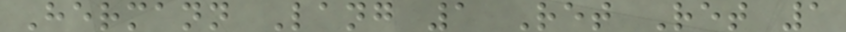Hermann Lang 1 Ret Ret 1
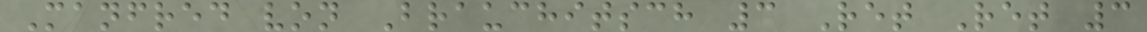Manfred von Brauchitsch 3 Ret Ret 3
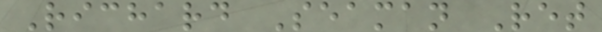Richard Seaman Ret
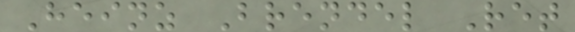Heinz Brendel Ret
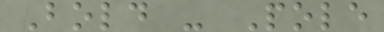Bold - Pole
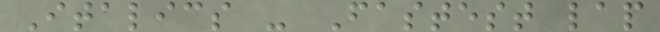Italics - Fastest lap
